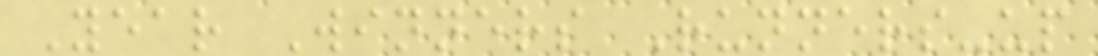Year Winners Runners-up
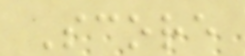Score
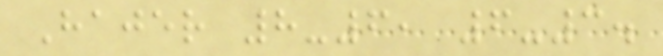Hajer 8-6, 6-3.
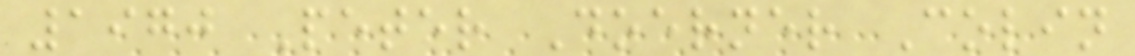1970 Peter Doerner Colin
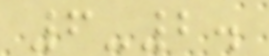6-2.
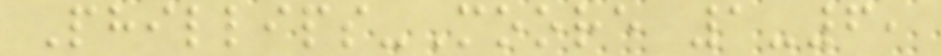Phillips-Moore 1-6,
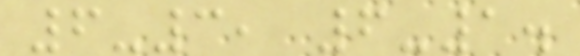6-3, 6-1.
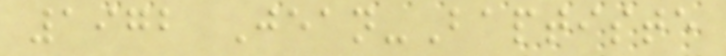1972 Jean-Baptiste
